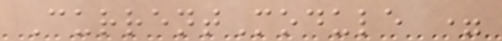CurrentModule =
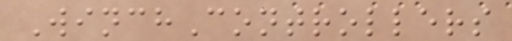WinchControllers
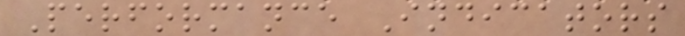Performance Indicators
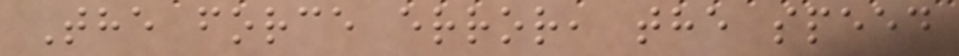The force error, the speed
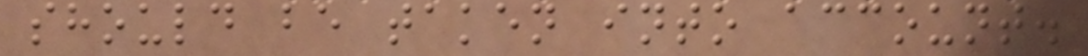should be taken into account.
